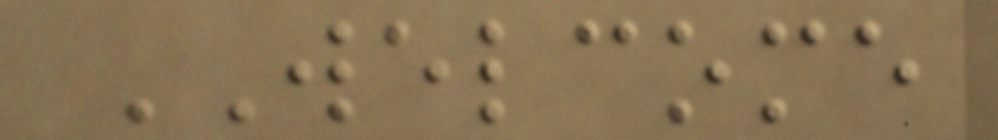WELCOME
